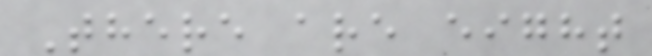There are eight
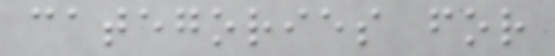categories for
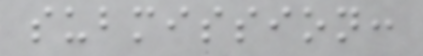submission:
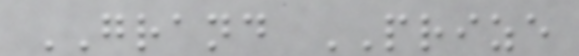GRAND PRIZE
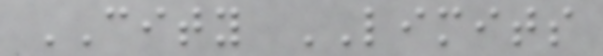CITY LIMITS
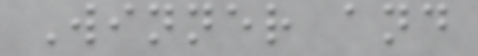Winner and
